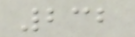232
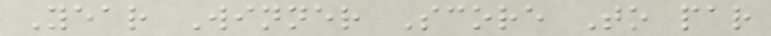Year Winner Score To par
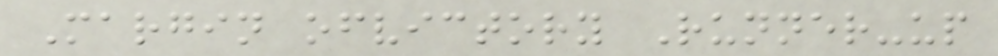Margin ofvictory Runner-up
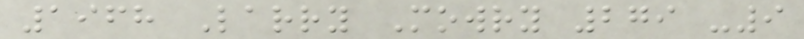1968 Larry Mowry 279 -9
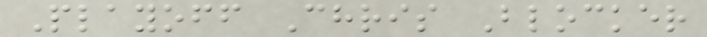Playoff Chris Blocker
